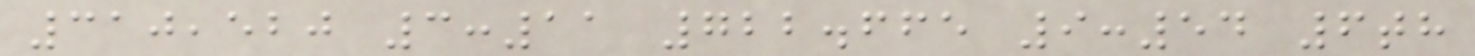310,520 3:11 722.665 9:54 6th
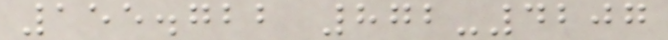155.722 872-4207
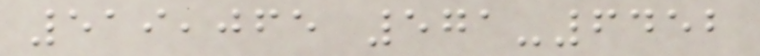519,065 571-6452
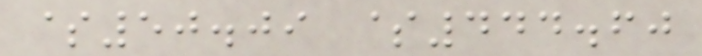$50.09 $444.60
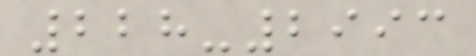228-2993
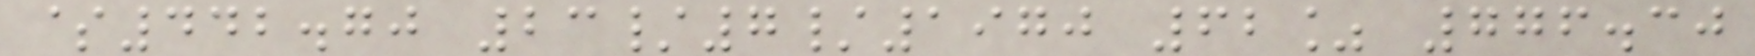$442.70 23/7/1970 62% 776.30
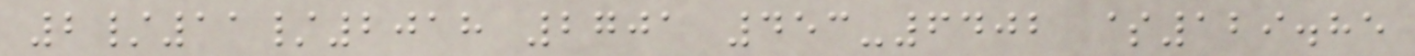2/11/2018 2701 453-6402 $129.85
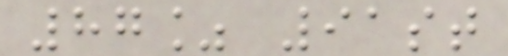87% 91st
